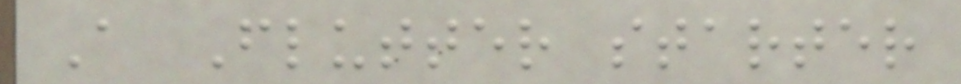A Flutter starter
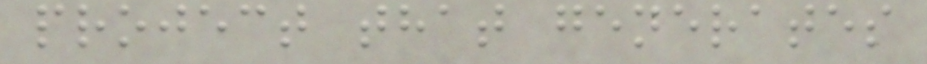project that generates
